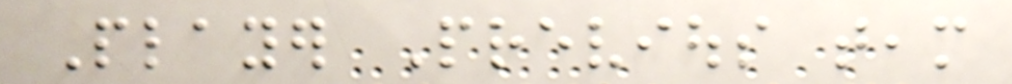Player Previous team
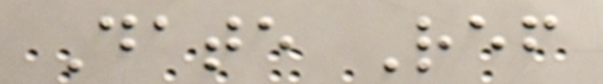Date Ref
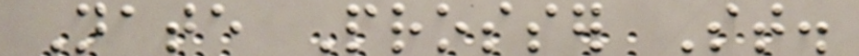Nate Prosser St.
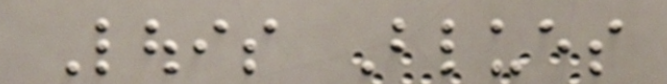Louis Blues
